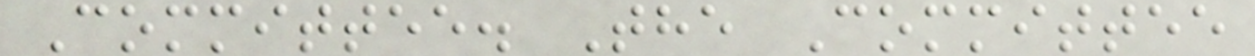Committee. The Committee
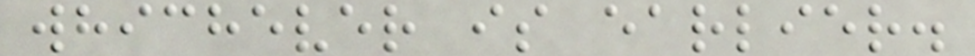whichever is earlier.
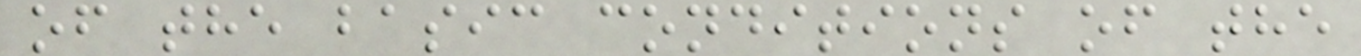of the basic conditions of the
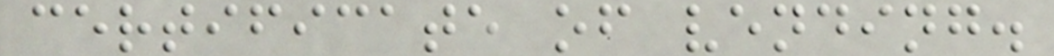certificate of vending.
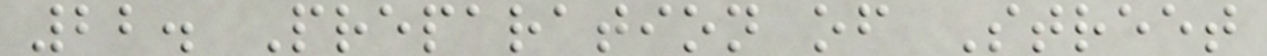22. Preparation of Street
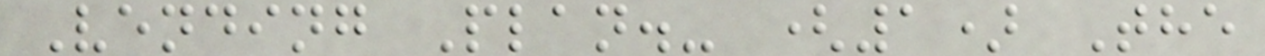Vending Plan.- (1) The
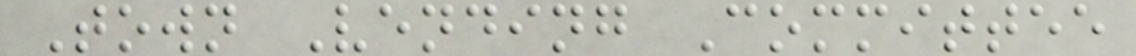Town Vending Committee
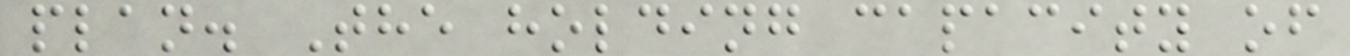plan. The holding capacity of
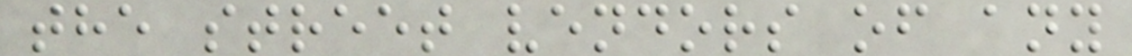the street vendors of any
